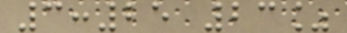3:25 23%
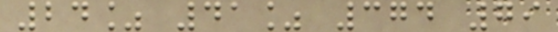24% 41% 374 79
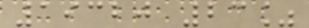19320 23%
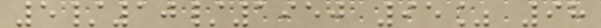5/10/1950 95% 98
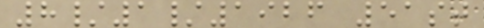8/1/1926 51st
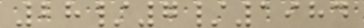28/7/1984
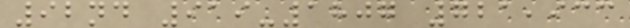92nd 919-1807 721,933
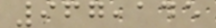967,145
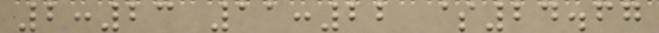2:23 11:22 $24.67
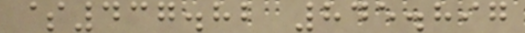$437.82 845.897
